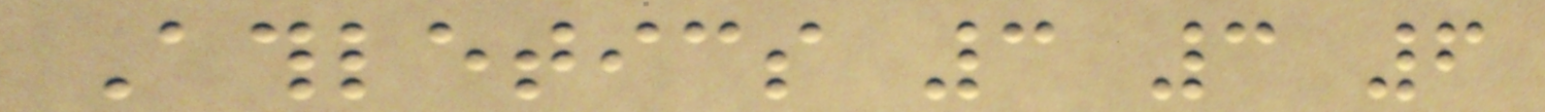Athletics 3 3 6
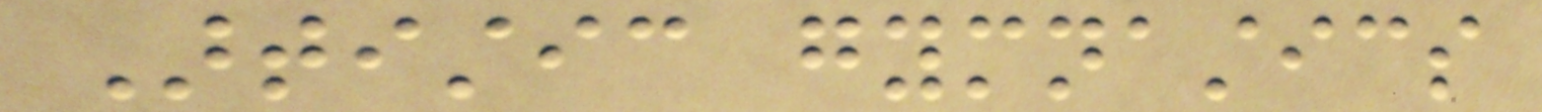Artistic gymnastics
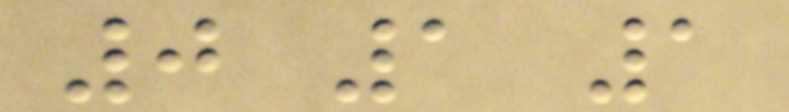0 1 1
